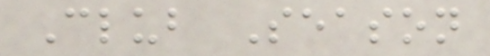Club Season
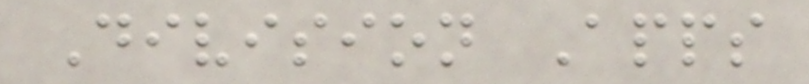Division Apps
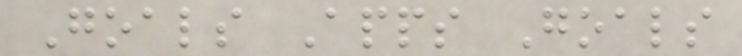Goals Apps Goals
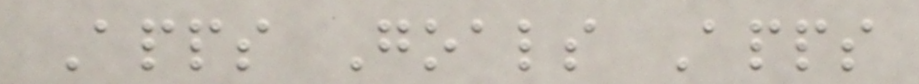Apps Goals Apps
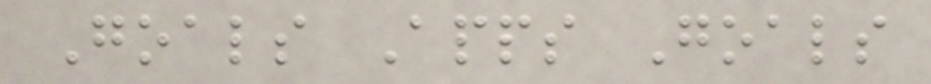Goals Apps Goals
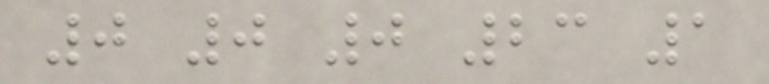0 0 0 23 1
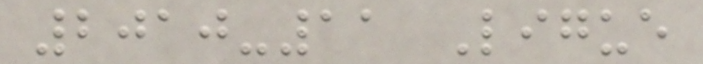2010-11 Ligue
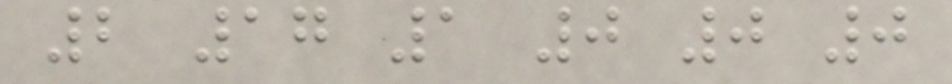2 17 1 0 0 0
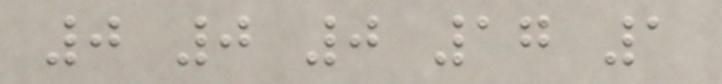0 0 0 17 1
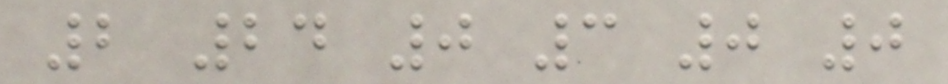2 24 0 3 0 0
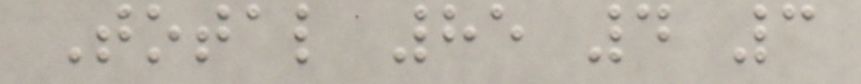Total 85 4 3
